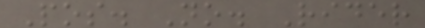Pos. No. Rider
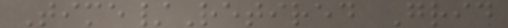Time/Retired Grid
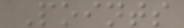Points
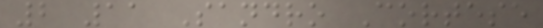2 11 Sandro Cortese
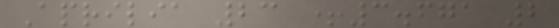Aprilia 23 +3.671 2
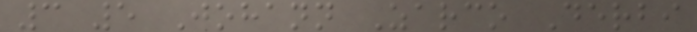3 5 Johann Zarco Derbi
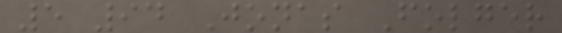5 94 Jonas Folger
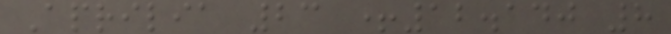Aprilia 23 +12.140 8
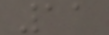11
